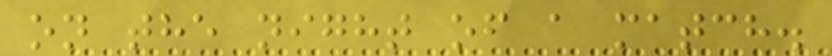on the night of a match.
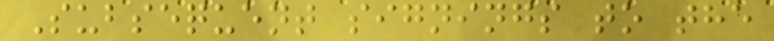Subsequent signings to the
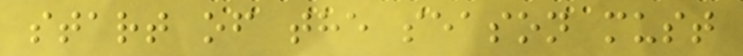start of the season must
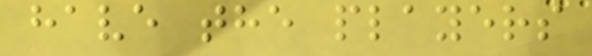have the players
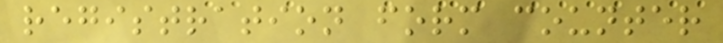registration form counter
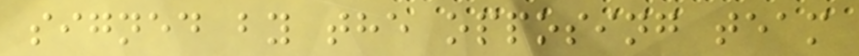signed by the opposing team
